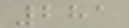281
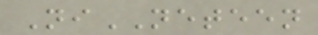NiNETEEN
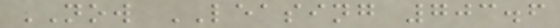NOW LEASING 703.6
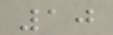10
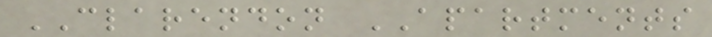CLARENDON APARTMENTS
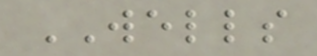WELLS
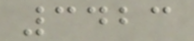3423
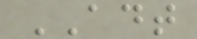ADT
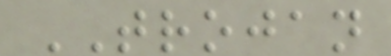TROJAN
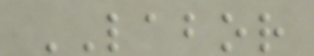LABOR
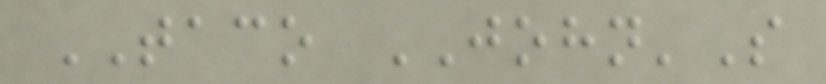TACO JOHN'S
